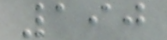190
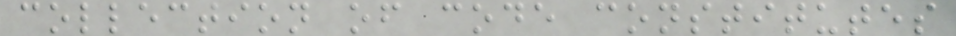collection of code constitutes
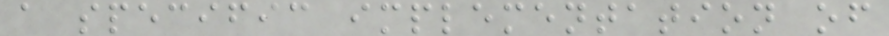a specific implementation of
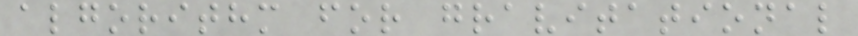algorithm for gravitational
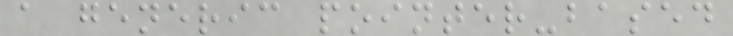a generic pointer-based
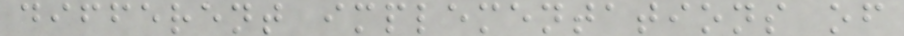different implementations of
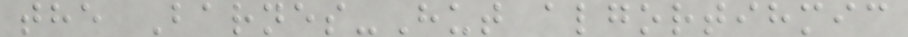the Barnes-Hut algortihmic
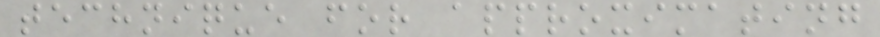technique for approximating
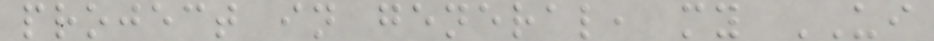project in general, my UI
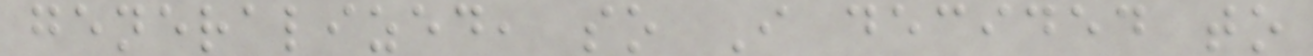generalized, so I decided to
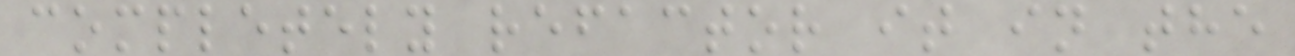completely refactor it in the
